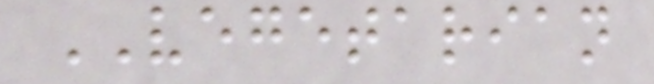VEGETARIAN
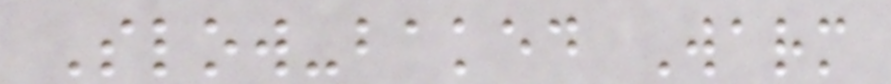Slow-baked Warm
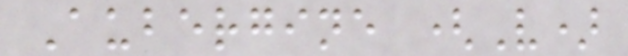Aubergine (V)
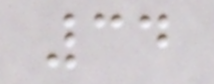34
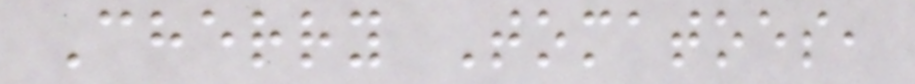Cherry Tomatoes,
